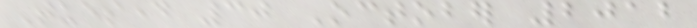Tuesday 30 October 2012
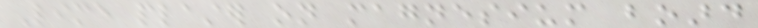Lime plaster on magnesium board
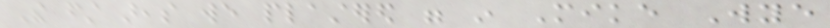The first areas we plastered were in Mike Wye
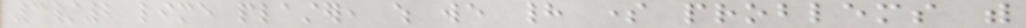3/2 lime plaster, which we had some problems with
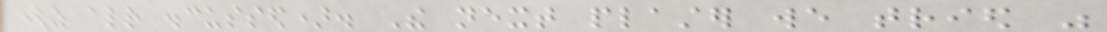(as already discussed). The next plaster we tried was
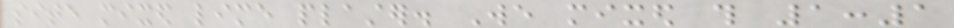site mixed lime plaster. We mixed this 1:1
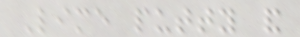Lime putty and
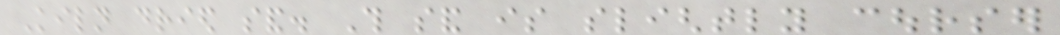Kiln dried sand. This sand is slightly courser
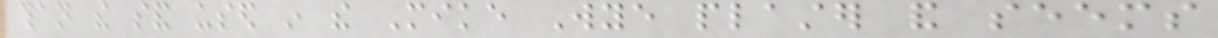than the sand used in the Mike Wye plaster and seems
